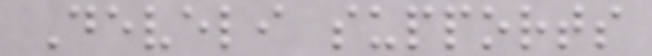Develi supports
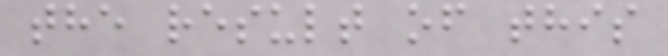the result of this
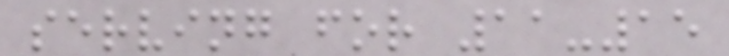serving for 11-15
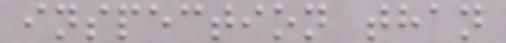inspection than
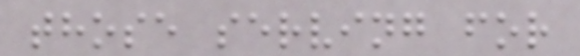those serving for
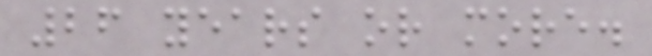26 years or more.
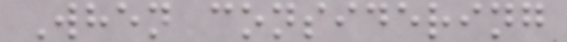When considering
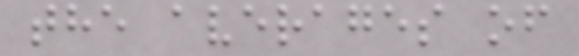the averages of
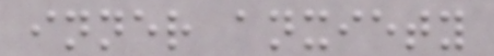inner anxiety
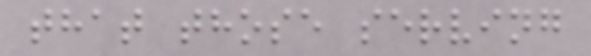that those serving
